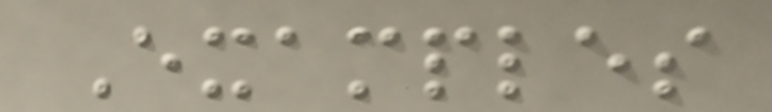Examples
